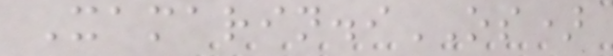Xamarin.iOS)
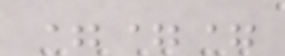===
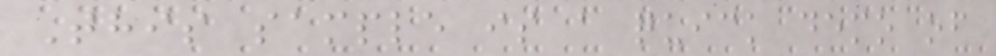This sample is a quick demo of
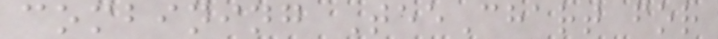combining TeeChart for
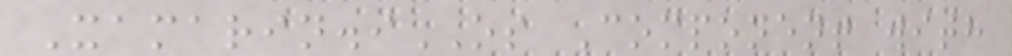Xamarin.iOS Component with
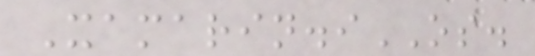Xamarin.iOS.
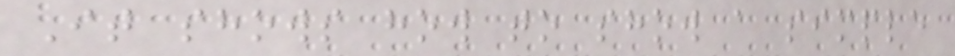It shows how to show a simple
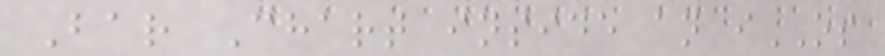Bar Chart inside an iOS
